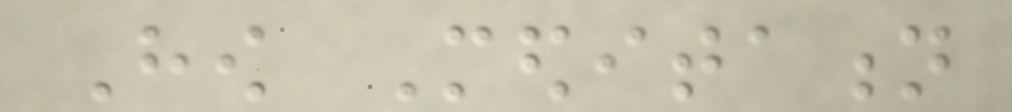How Meditation
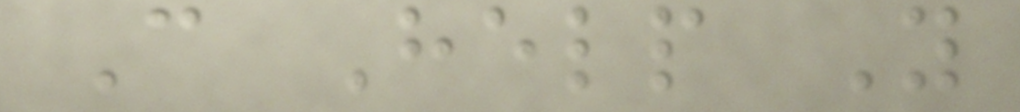Can Help You
